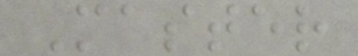Master
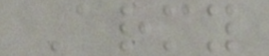Army
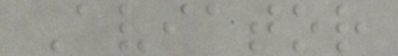Aviator
